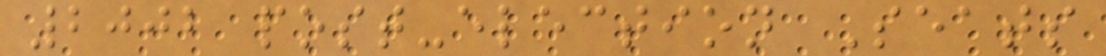2002 post-election Seats
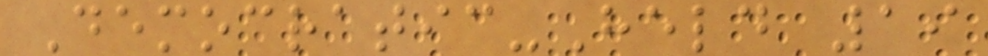Democratic-Held 19
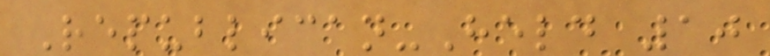Republican-Held 10
